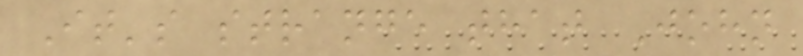It's strange that John
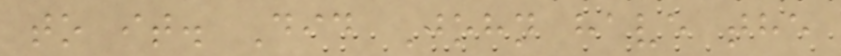to it. Did John have the
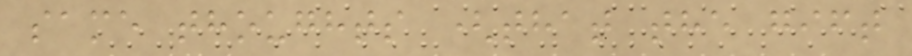same thoughts (that the gift
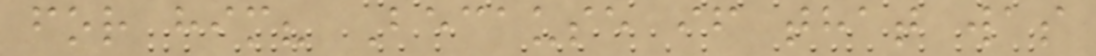for him? Because if that was
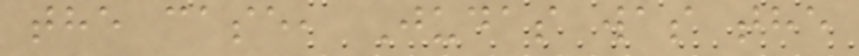the case, Judas was the
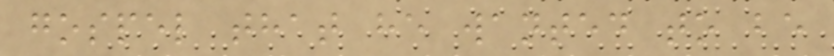gospel that he wanted to be
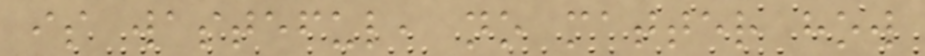is wasteful, no matter how
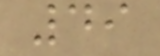49
